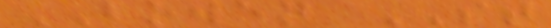BOWEN ST
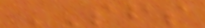SFS
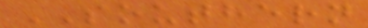SOUTHERN
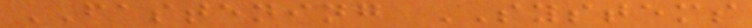FASTENING SYSTEMS
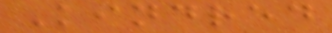Kindred
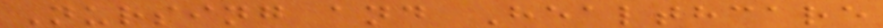Nursing and Healthcare
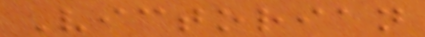Victorian
